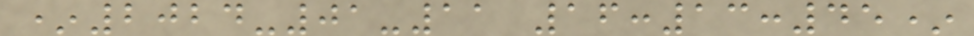*2024-01-11 16:13:45*
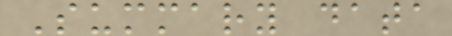Summary data
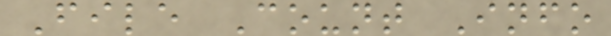File Count Info
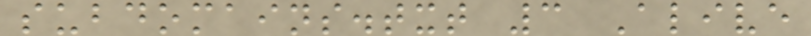subdomains.txt 3 Alive
